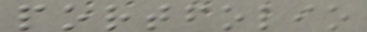portfolio
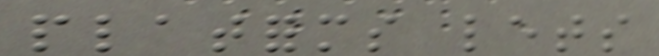platforms lets
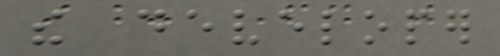the developer
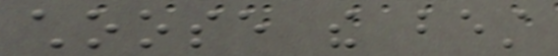choose the best
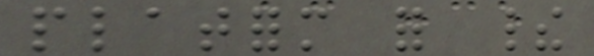platform for their
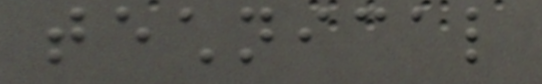technical
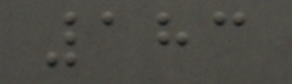183
